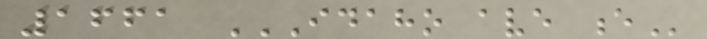1661 IDAHO AVE E
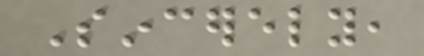Sincerely,
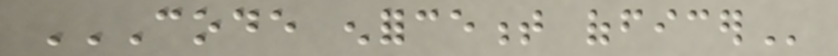CODE ENFORCEMENT OFFICER
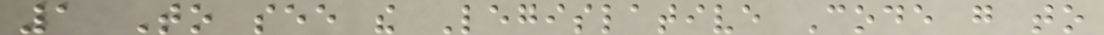1 To see the Legislative Code go to
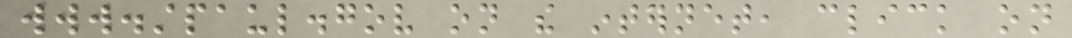www.stpaul.gov on the internet, click on
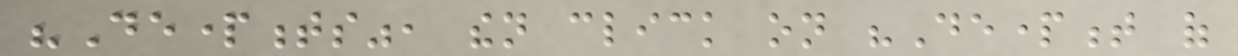"Departments", then click on "Department of
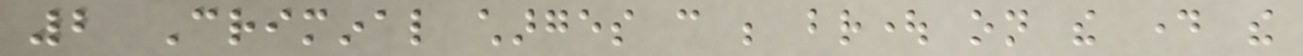2 Criminal charges can be brought on the day the
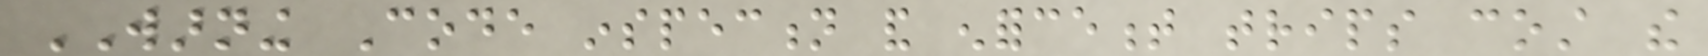WARNING Code inspection and enforcement trips cost the
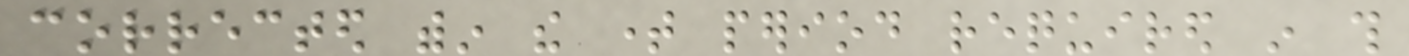corrected within the time period required in this
